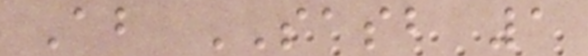About SASB 1
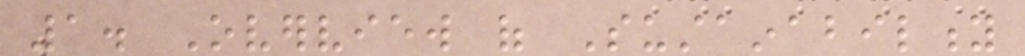1. Overview of Sustainability
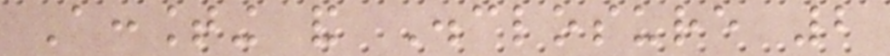Accounting and Disclosure 2
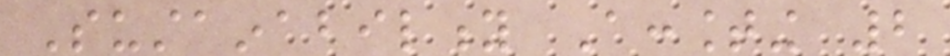Sustainability Accounting 2
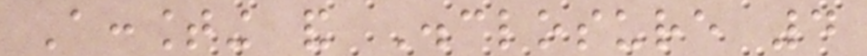Accounting and Disclosure 4
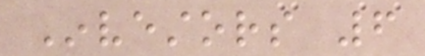Investors 6
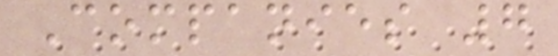Companies 7
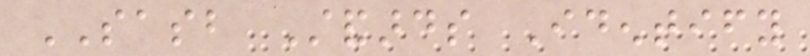SASB Standards Identify
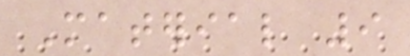Material 9
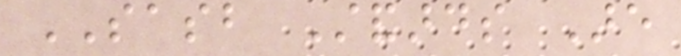SASB Standards Are
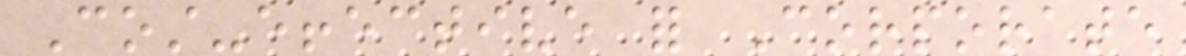Cost-effective for Corporate
